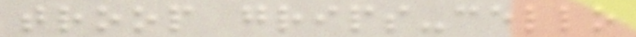troop grips-cello
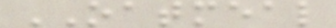OATMEAL
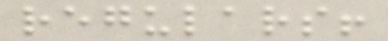regulars!
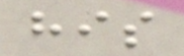his
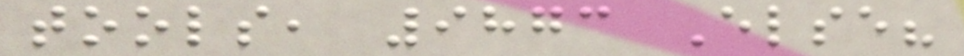tools, 9873 Else?
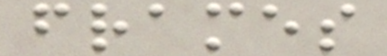frames
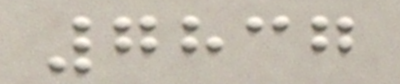7837
